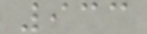933
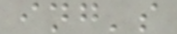ing's
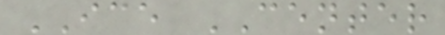ICE CENTER
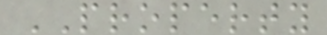PROPERTY
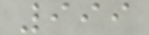999
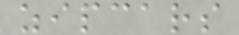zipcars
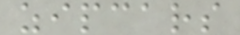zipcars
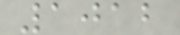1012
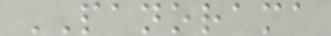PANORAMA
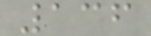136
